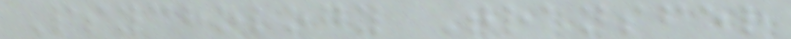Psychology Transfer
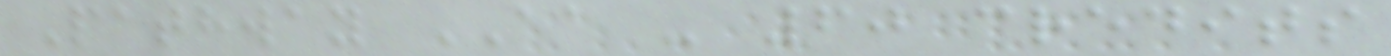Pathway AA - 60 credits
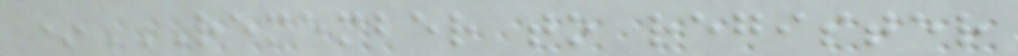*REMEMBER TO REGISTER
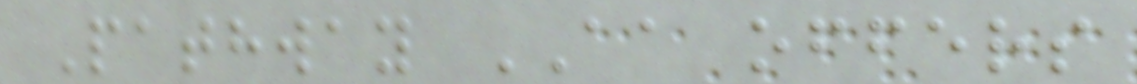Pathway AA offers
